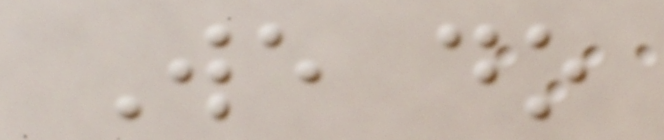We do
